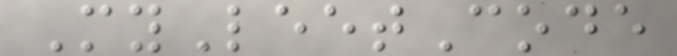MyLeetCode
